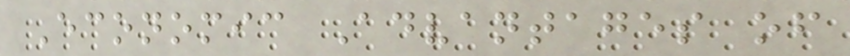Economic Advantages of
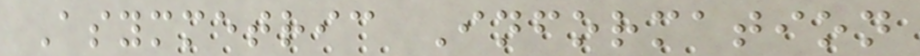Asymmetric Information
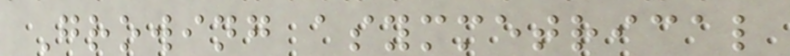Growing asymmetrical
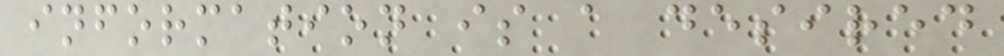information is a desired
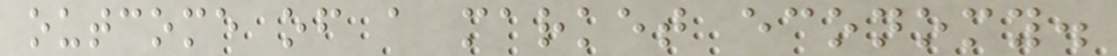outcome of a market economy.
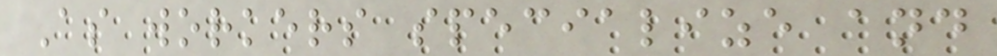As workers specialize and
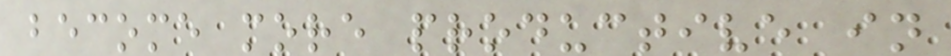become more productive in
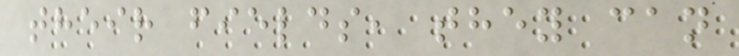their fields, they can
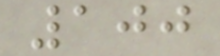100
